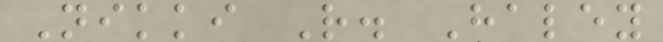Nikki R. Haley
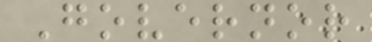Governor
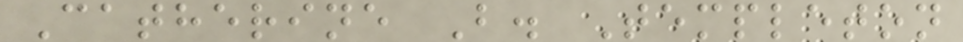Catherine B. Templeton
